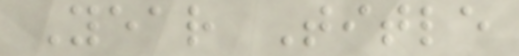Year Title
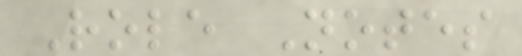Role Notes
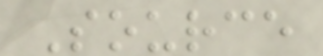Source
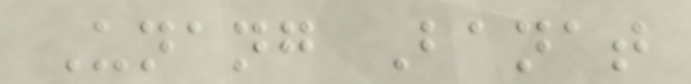Unang Banat
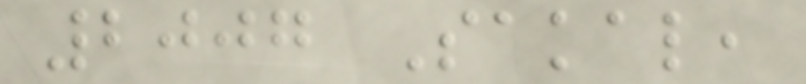2007 Sakal,
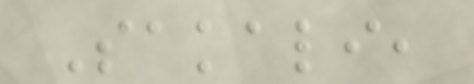Sakali,
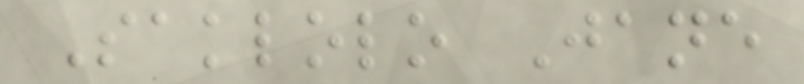Saklolo Jane
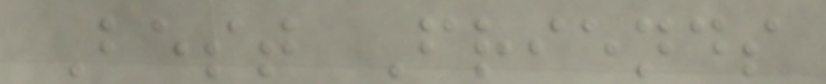Best Friends
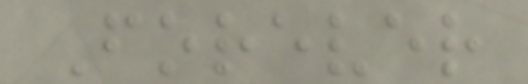Forever
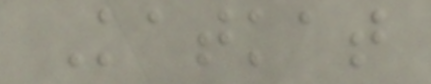Katkat
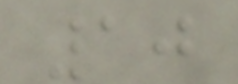10
